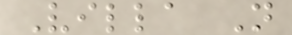Villa N
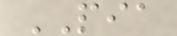PIA
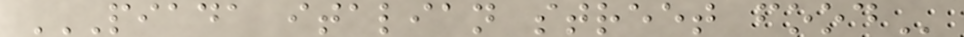PIADA ITALIAN STREET FOOD
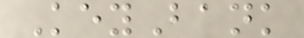KeyBank
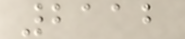2112
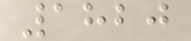1820
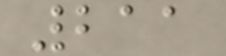211
